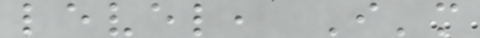level, I'm
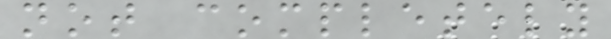not completely
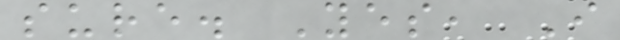sure. Yes, I
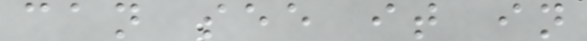can see it in
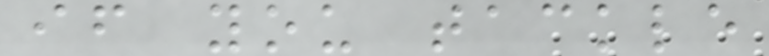if you tackle
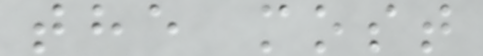the most
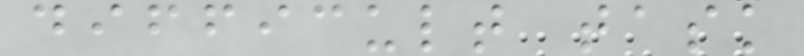difficult task
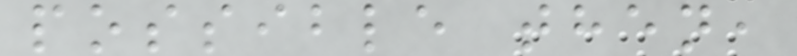possible then,
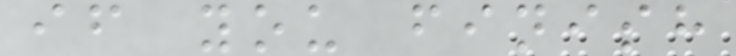if you finish
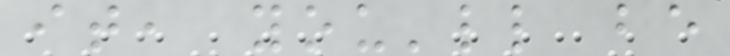it, you'll be
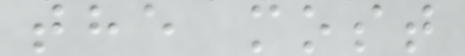the most
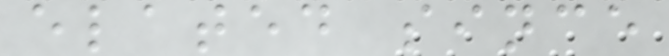elated since
